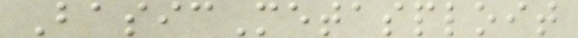BasicMetasploit
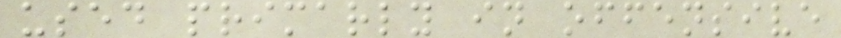used primarly in offensive
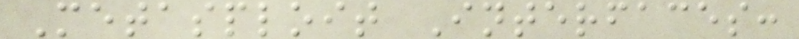Metasploit Interfaces:
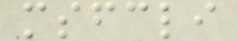msfcli
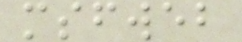msfweb
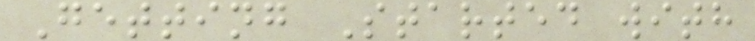Getting Started with
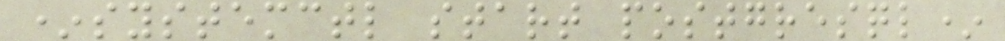*systemctl start postgresql*
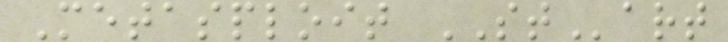Metasploit STart
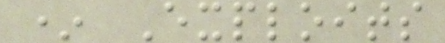* Exploits
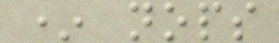* nops
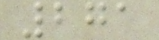271
